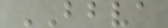BBVA
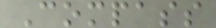Compass
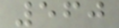560
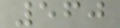560
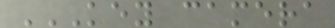KEY CAMERA
